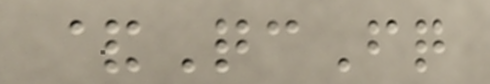&QcFq
